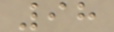98
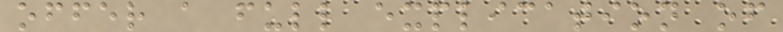offer a full explication of
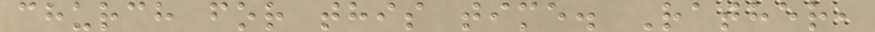church for this time. Rather,
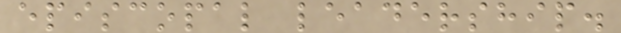episcopal leadership.
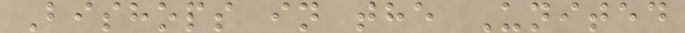Bishops in the United
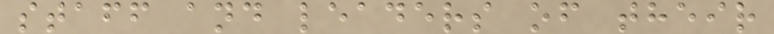staff and leaders of their
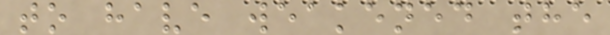to have weakened the
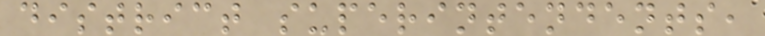district superintendents,
